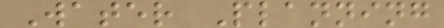Water Planning
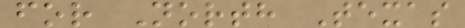for North Texas
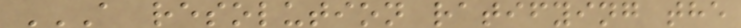A RESOLUTION RATIFYING THE
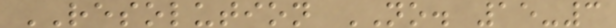RESOLUTION NO. 15-3
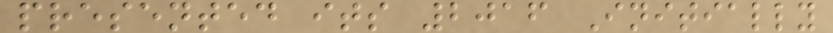presented its 2016 Initially
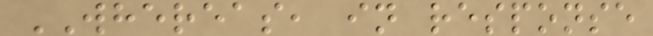WHEREAS, in response
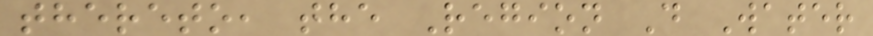thereto, the Region D Water
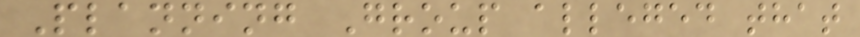Planning Group alleged that
